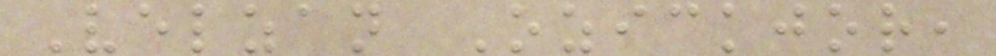Velzan Ozickjor,
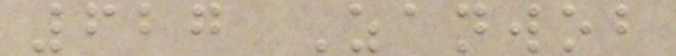627 Zanwob
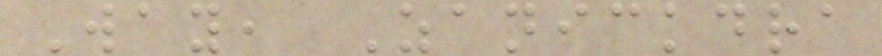Way, Zanickdra
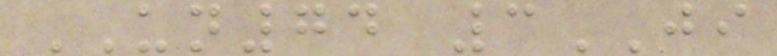UN74 3JI
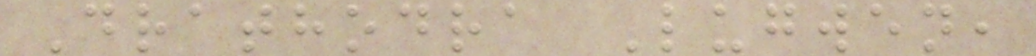Drathodra Lugwen,
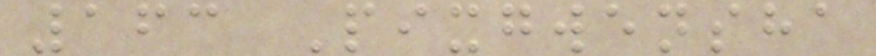163 Pixgwensha
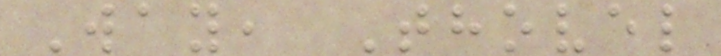Way, Thovel
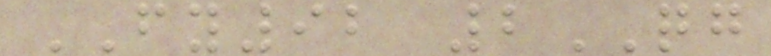FY92 2QG
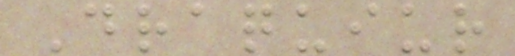Draquiur
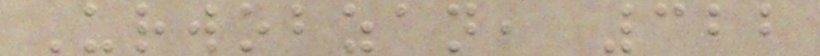Urwobzan, 322
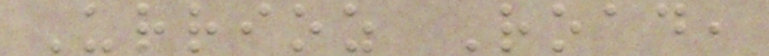Urrioz Road,
